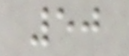50
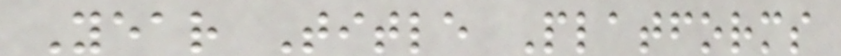Year Title Platforms
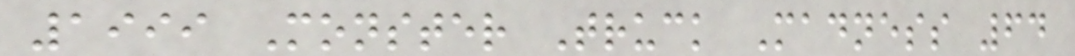1999 Monster Truck Madness 64
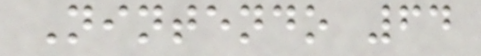Nintendo 64
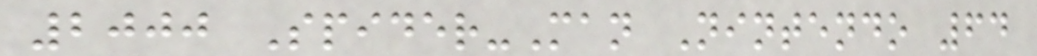2000 Spider-Man Nintendo 64
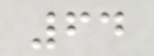64
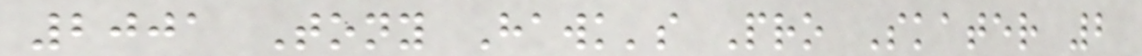2001 Tony Hawk's Pro Skater 2
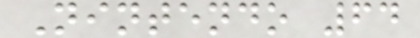Nintendo 64
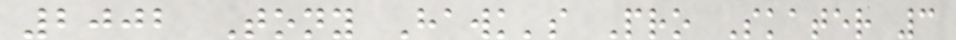2002 Tony Hawk's Pro Skater 3
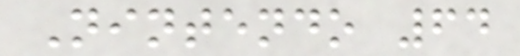Nintendo 64
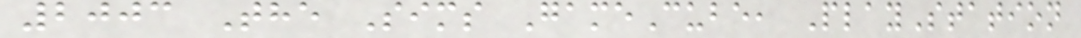2003 The Sims GameCube, PlayStation
